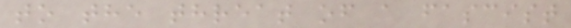to the threat of a fascist
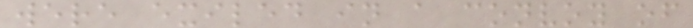were exiled in a convoy of
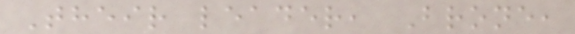Their leader, Brone,
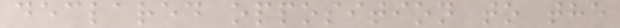declared opposition to the
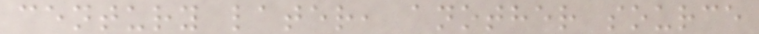century later, another source
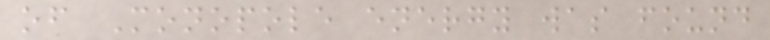of Monopole energy was found
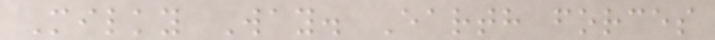Milky Way. Earth forces
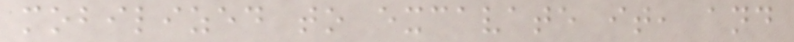mobilized to excavate it, and
